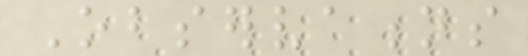Observations
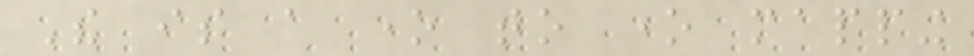The is a one to one mapping
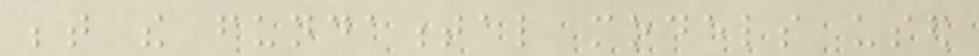between the fundamental models used
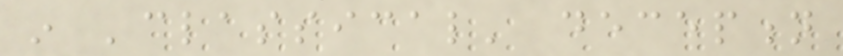in 'classical' deception
